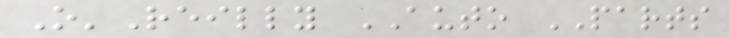O'Reilly AUTO PARTS
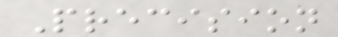Precision
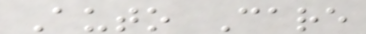Auto Care
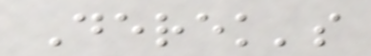Derek's
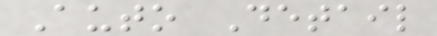Auto Detail
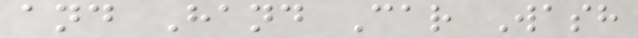and Hand Car Wash
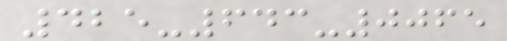425-643-0065
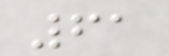61
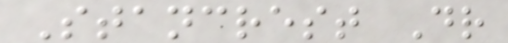Stancrest Dr
